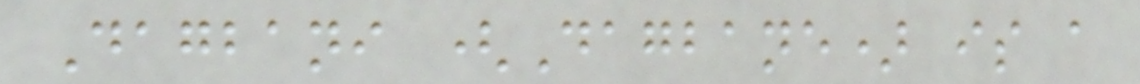Dagbani (Dagbane) is a
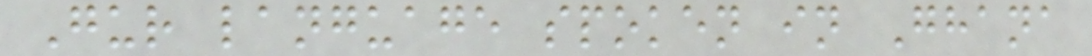Gur language spoken in Ghana
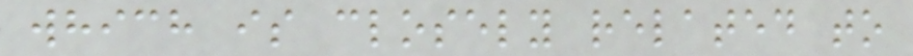which is closely related to
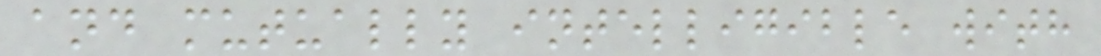and mutually intelligible with
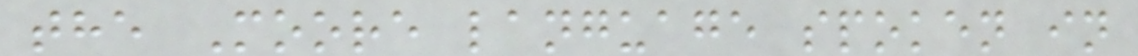the Moore language spoken in
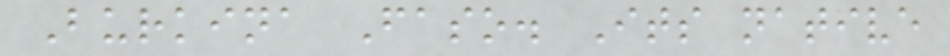Burkina Faso. Its native
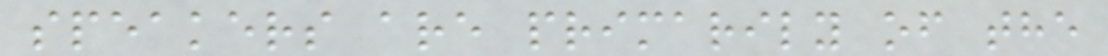speakers are primarily of the
